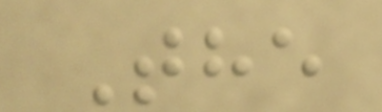The
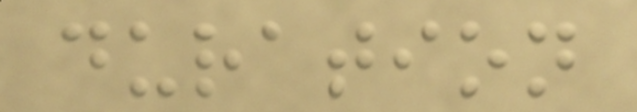duration
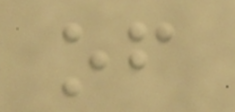of
